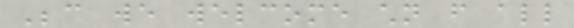Because we welcome children from all
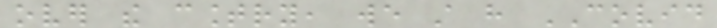over the country, we still have COVID
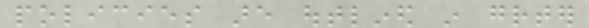policies are outlined in greater
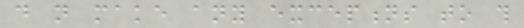do not make any exceptions to this
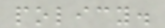policy.
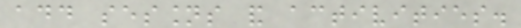add sessions and activities.
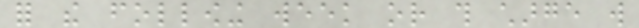for the following week or this charge will
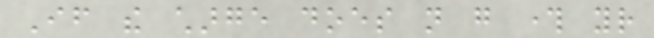If the charge does not go through your
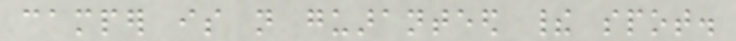camper is not guaranteed their spot.
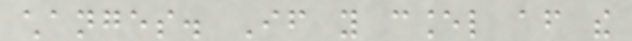changes. If you cancel after the
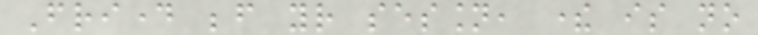Friday before your session, there is no
